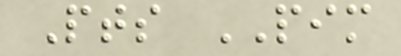Pts PIM
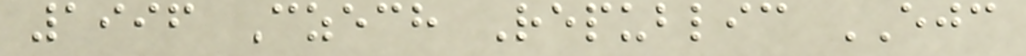1996 Czech Republic EJC
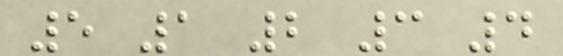5 1 2 3 4
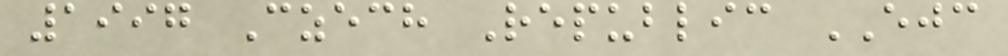1997 Czech Republic EJC
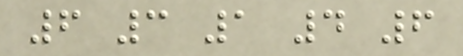6 3 1 4 6
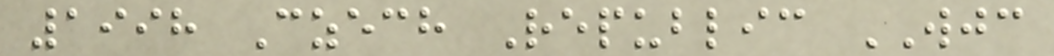1998 Czech Republic WJC
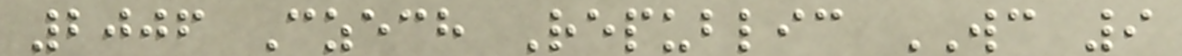2006 Czech Republic WC 9
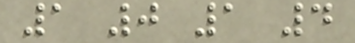1 0 1 4
